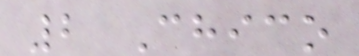2 Chico
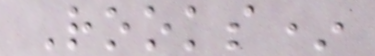Rooks*
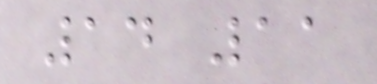14 11
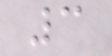3
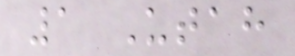1 Utah
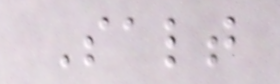Salt
